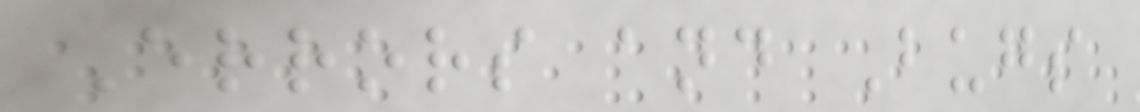Errors and Bugs
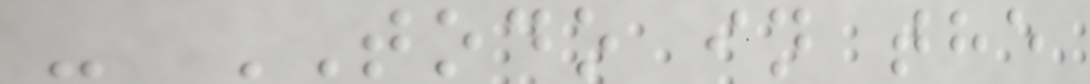- TODO in the
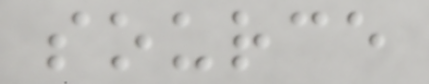source
